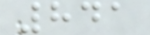841
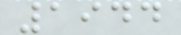1944
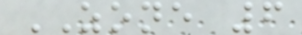ZONE 6
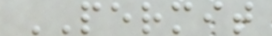PERMIT
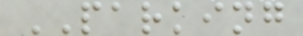PARKING
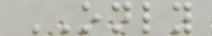ONLY
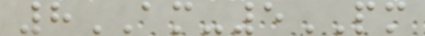8AM-5PM
